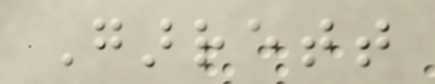Garrett
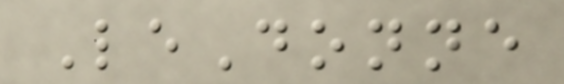LeDonne
